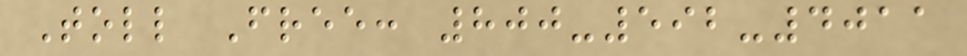Toll Free: 800-592-4011
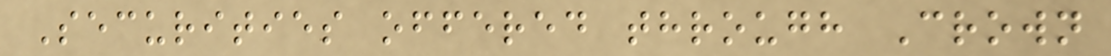Securities offered through Crown
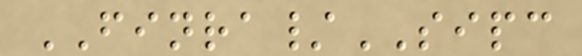FINRA/SIPC
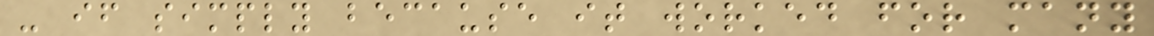- if simply because it worked for many
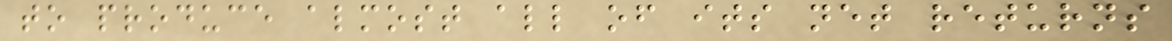to produce almost all of its net returns
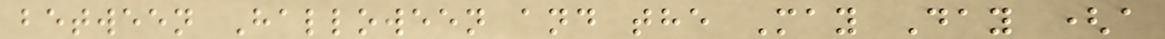between Halloween and the May Day (a
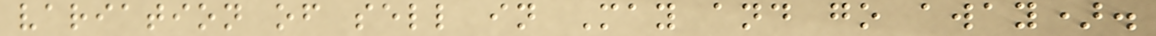variation of sell in May and go away).
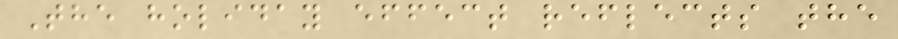The holiday effect reflects the
